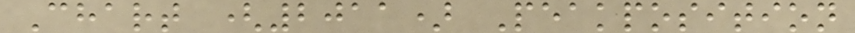Chart (2011) Peakposition
